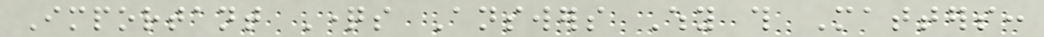Important Questions Answers Why this Matters:
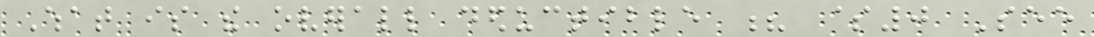What is the overall deductible ? $0 See
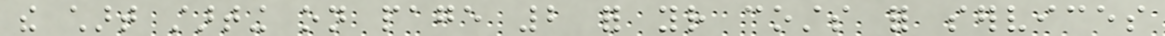the chart starting on page 2 for your costs for services
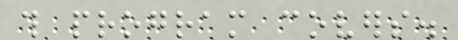this program covers.
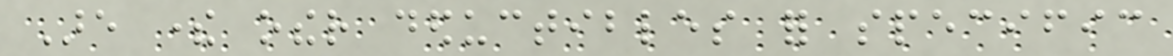Are there other deductibles for specific
